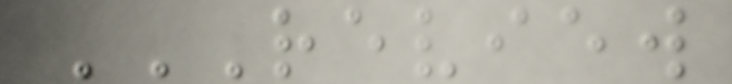REVIEW
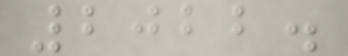2022.
